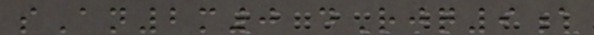sAn2m0 dRjq9a
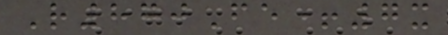R870Fe+7x
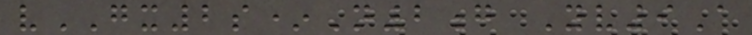vGX2s*N2g Yv9A
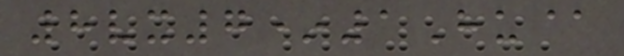8vx7*1Hu@
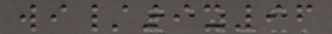wi/9x96
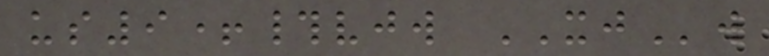us9+#vjw XJw
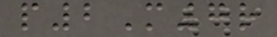p2M7r
